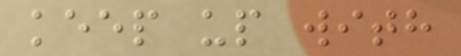keep up with
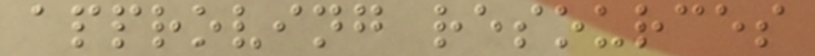approving resources
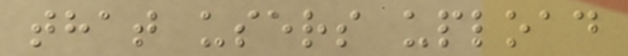that users upload
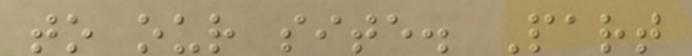to our site. Part
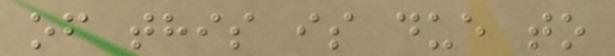of this is due to
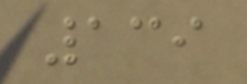139
